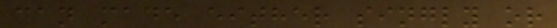can made either singly or
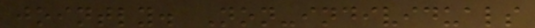jointly. Non-individuals
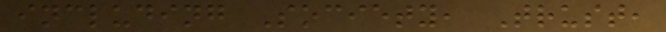including Society, Trust,
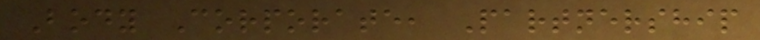Body Corporate, Partnership
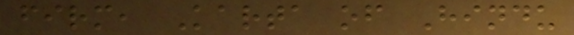firm, Karta of Hindu
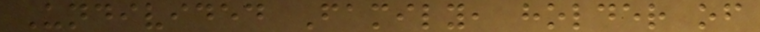Undivided Family, holder of
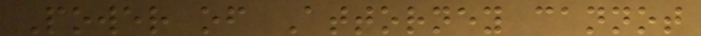Power of Attorney cannot
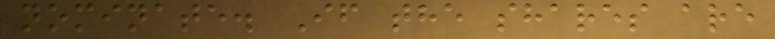nominate. If the shares are
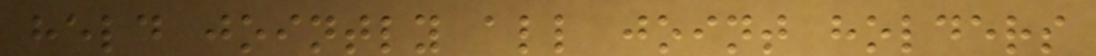held jointly all joint holders
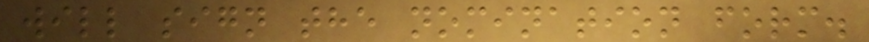will sign the nomination form.
